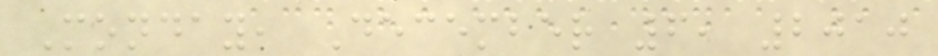Monday, December 6, 2010
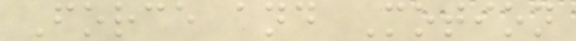Force and Motion
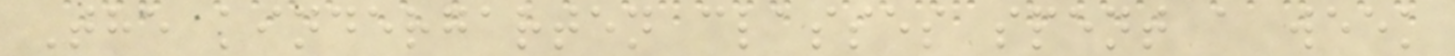The kindergarten classes spent a week
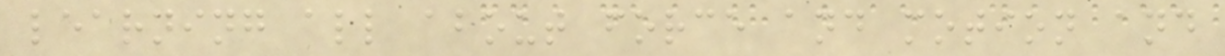learning all about force and motion and
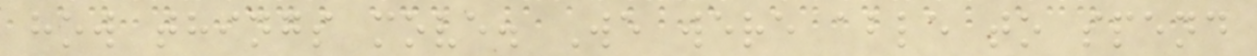how things move. We were able to spend
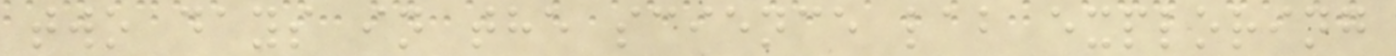two days in the science lab exploring
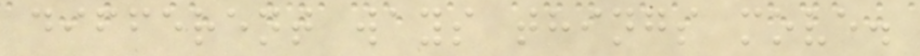different ways things move.
